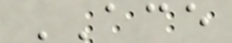ACE
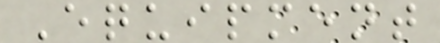Equipment
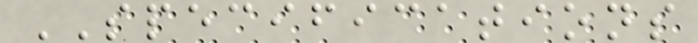SPECIFICATIONS
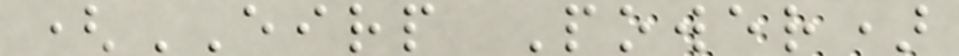(EIRP Power)
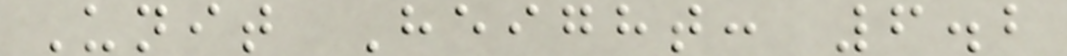Unit Height: 6.2
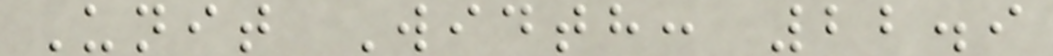Unit Width: 22.9
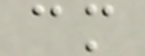cm
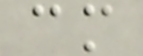cm
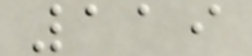119
